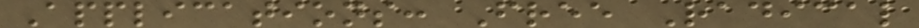Applications: Free Radical
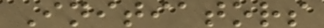Initiators
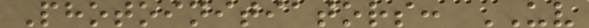Photoinitiators: UV
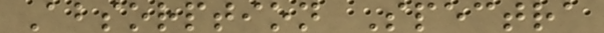Absorption Spectra
